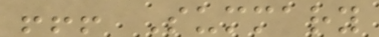!!! Summary
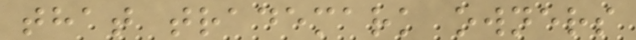that trademark owners
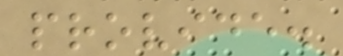provide.
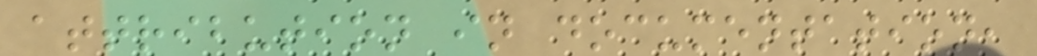attribution in documentation,
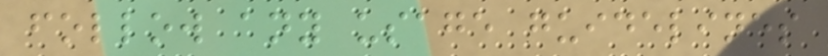follow any usage guidelines
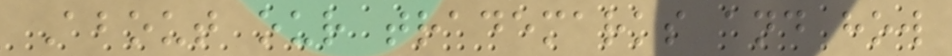About our trademarks and how
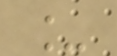_
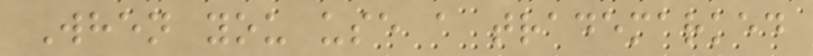When you use a trademarked
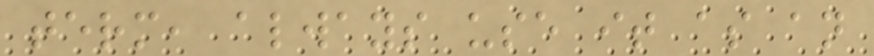term, always use it as an
